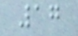17
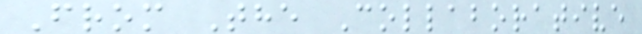From The Collaborative
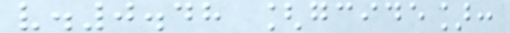v.0.48 [gcide]:
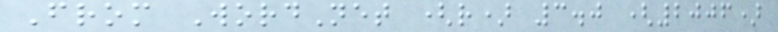From WordNet (r) 3.0 (2006)
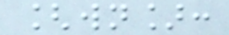[wn]:
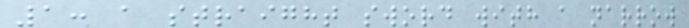1: a straight sword with a narrow
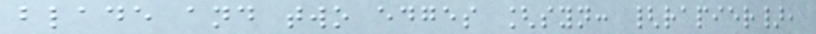blade and two edges [syn: {rapier},
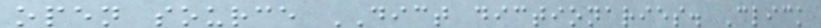open source DICT dictionaries. Click
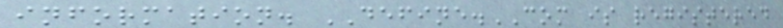information. DEFINE.COM is registered
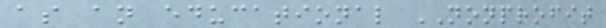as an educational NONPROFIT
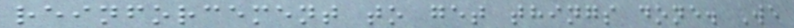reinforcement to get things done. We
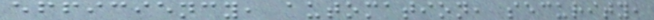efficiency, automation, security,
